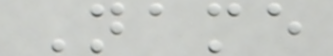Name
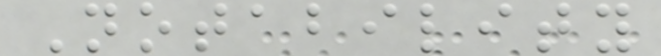Notability
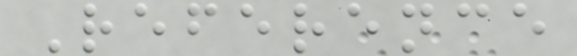Reference
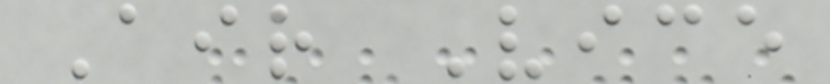Air Vice
